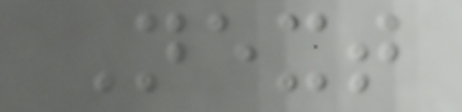Next
